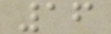16
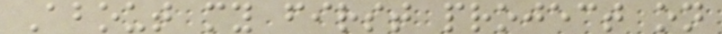About my first project on
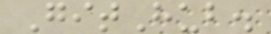GitHub.
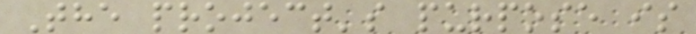The project's purpose is
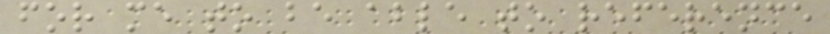for me to be able to reference
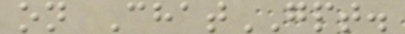on ChatGPT.
